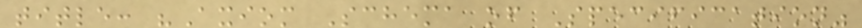title: "Axiom Schema of Specification"
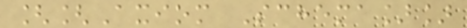[[Axiom Schema]]
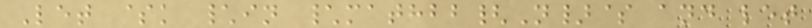Let $k \in \mathbb{N}$ and let
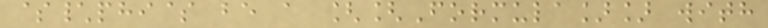$\phi$ be a [[Formula]] with
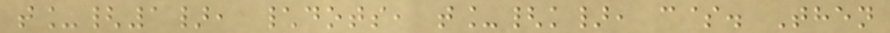t_{1}, \dots, t_{k}, c$. Then
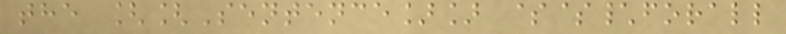the [[Sentence]] $$\forall
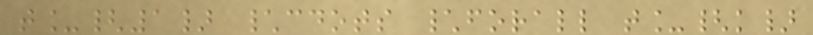t_{1} \cdots \forall t_{k}
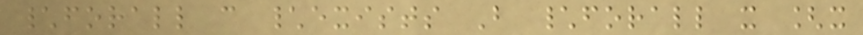\forall c \exists B \forall x [x
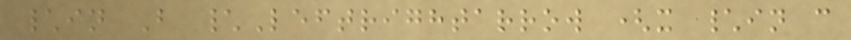\in B \Leftrightarrow (x \in c
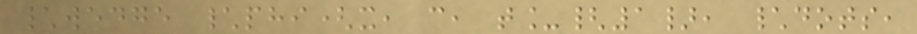\wedge \phi(x, c, t_{1}, \dots,
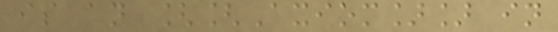is an [[Axiom]] in
